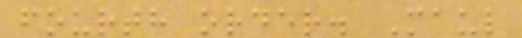fourth order. Maul
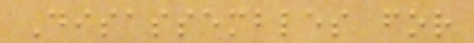Disassembles for
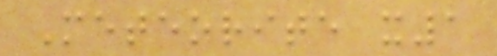Meteorite x1
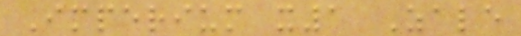Imperium x1 Zale
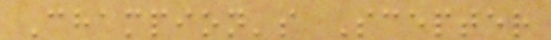Champion's Scepter
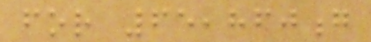for 65,860g
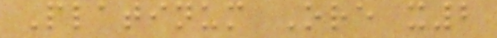Platinum Ore x2
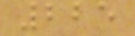225
